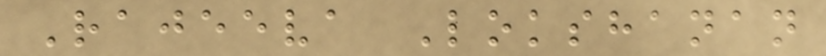Rajeeva Lokshanan
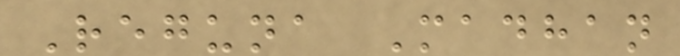Reguna Madhan
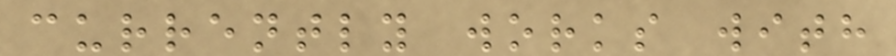currently works with
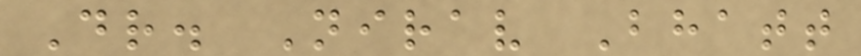Dr. Nirav Bhatt
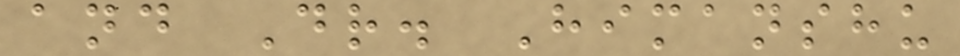and Dr. Himanshu
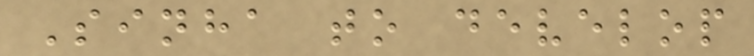Sinha to develop
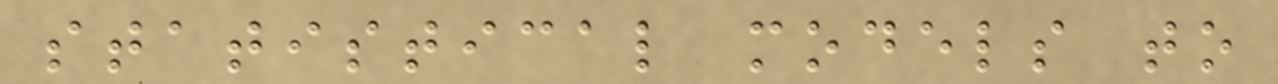statistical models to
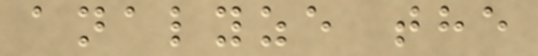analyze the
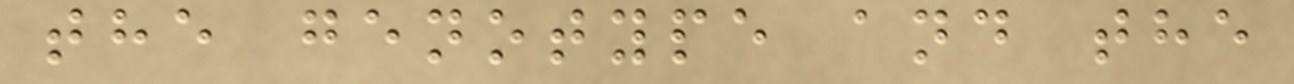the genotype and the
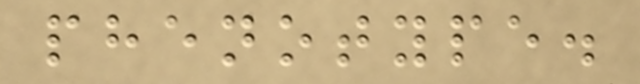phenotype.
